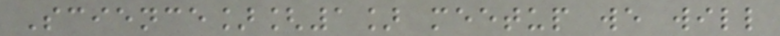Science][1] meetup we will
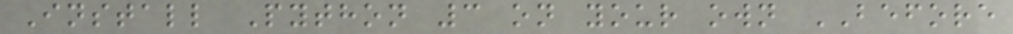Install Python 3 on your own BEFORE
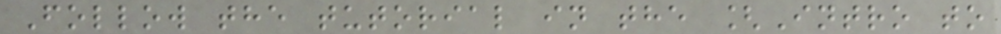Follow the tutorial in the [Intro to
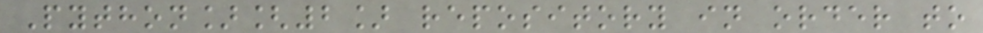Python][2] repository in order to
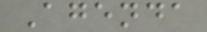Agenda
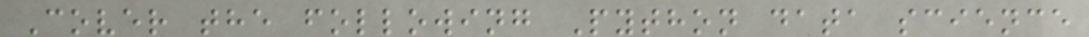Cover the following Python data science
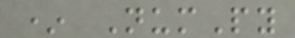* NumPy
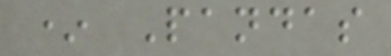* Pandas
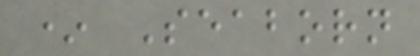* Seaborn
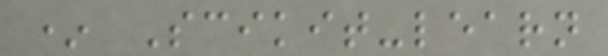* Scikit-learn
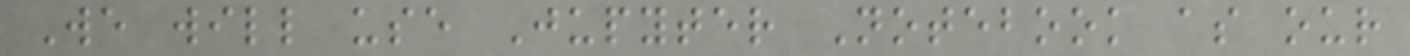We will use Jupyter Notebook as our
